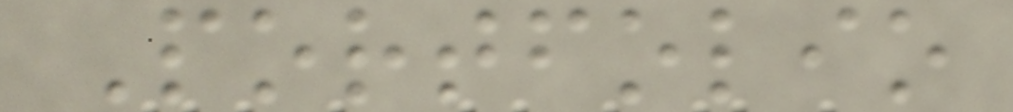Portfolio
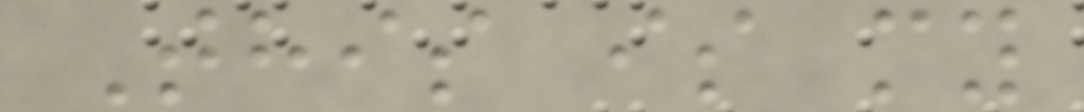This is my
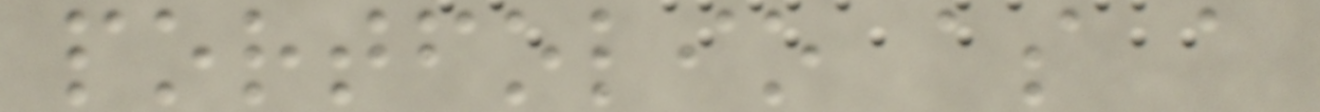portfolio as a
